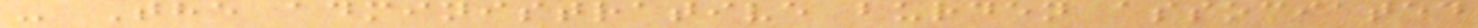- The administrative burden associated
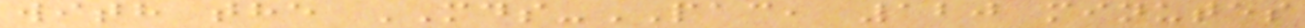with the MDS-PAC, 120 minutes
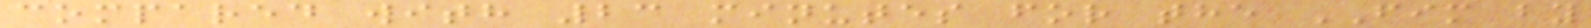compared with 23 minutes for the FIM by
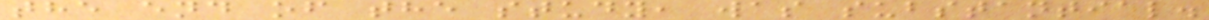the end of the study, was substantial.
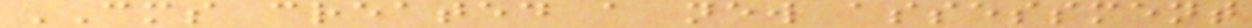CMS created a new assessment
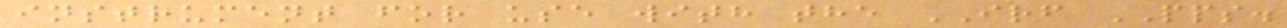instrument for use with the IRF PPS.
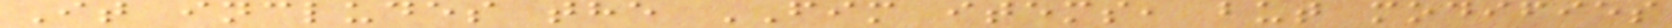It includes the FIM items, but modifies
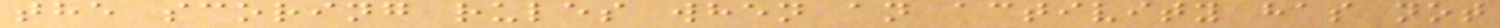the scoring rules when an activity has not
